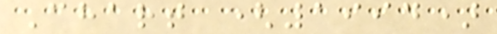Chart (1994)
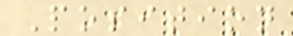Position
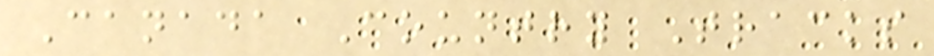Canada Country Tracks
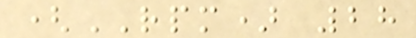(RPM) 28
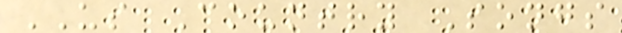US Country Songs
